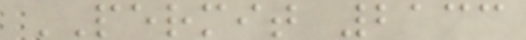PERMIT 2133
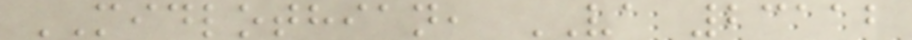MIDLOTHIAN, VA 23112
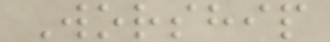Worship
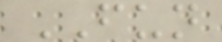FUN
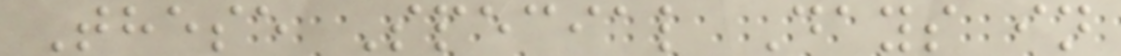These Special Days in
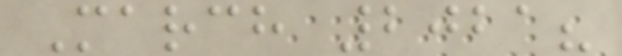March 2021?
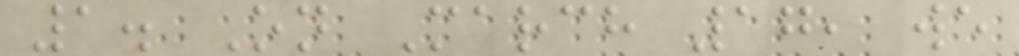1. On March 17, we
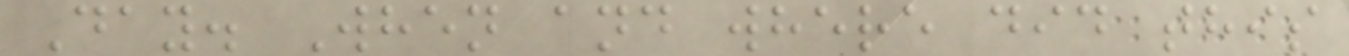Day. When and where did this
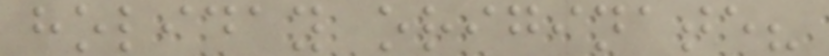holiday originate?
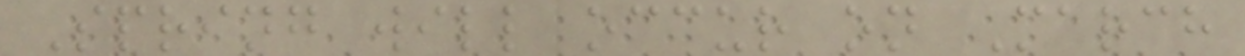Spring will occur on March
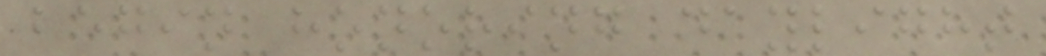begin honoring daylight
